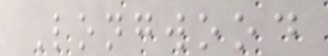Longwood
